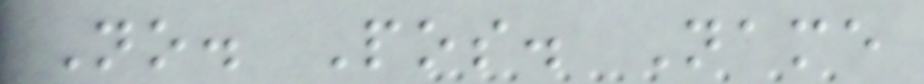No. Pos. Name
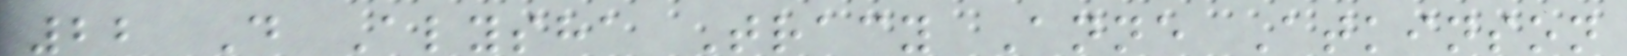22 D Alysha Tracy Anne Atkinson
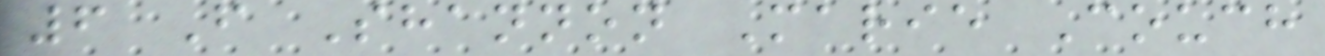6 F Shannon Marie Couch
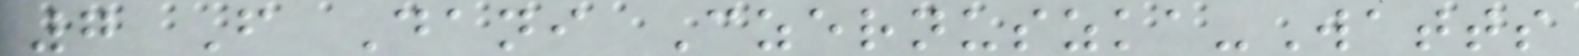7 F Dani Czernuszka-Watts
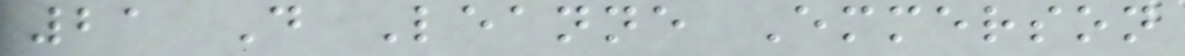21 D Leanne Emmerson
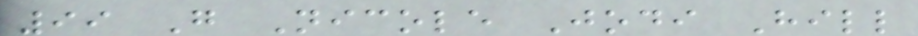99 G Nicole Jodi Hill
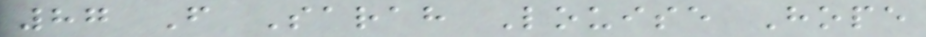87 F Sarah Louise Hope
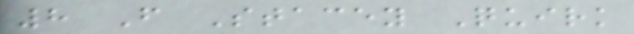8 F Stacey Quirk
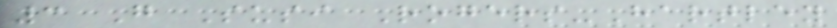3 G Susi Rogers-Hartley
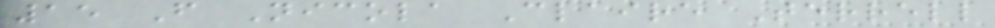15 F Nicola Claire Terrell
